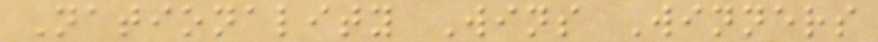Nationality Wins Winners
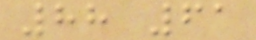88 61
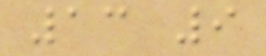13 9
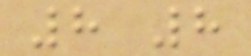8 8
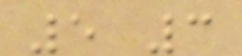5 3
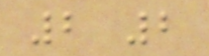2 2
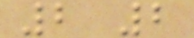2 2
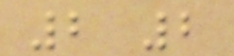2 2
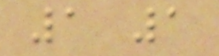1 1
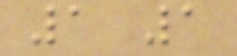1 1
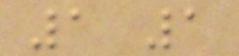1 1
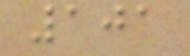101
